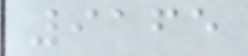9165
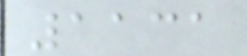1131
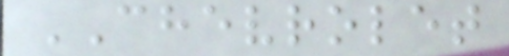CHEVROLET
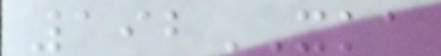192XKA
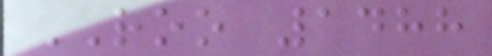ROO 1488
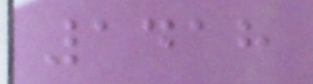1418
